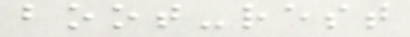boot-rest
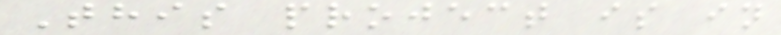This project is in
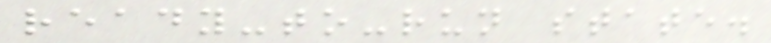ready-to-run state.
